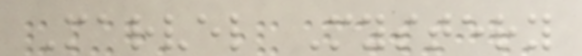Marvel Mystery
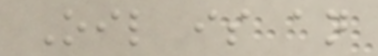Oil is an
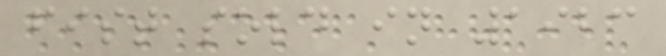fist sold in 1923
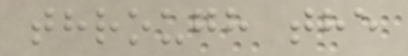through the
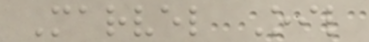Marvel Oil
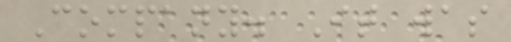Company. It was
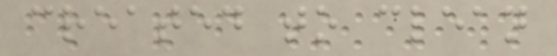created to clean
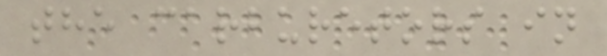the carburetors in
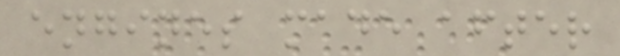engines made after
